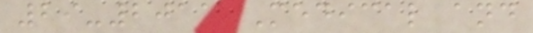29-2011 Medical and
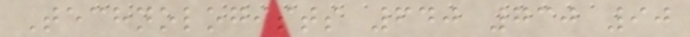Technologists 640 730 90
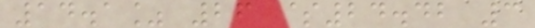14.1% 26 $24.42 3
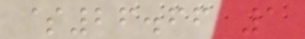$26.66 1
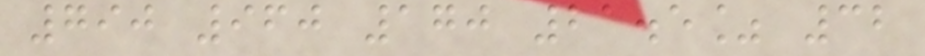790 960 170 21.5% 32
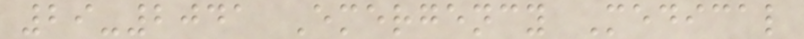29-2041 Emergency Medical
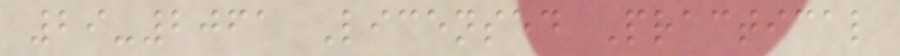29-2061 Licensed Practical
